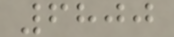6800
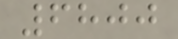6800
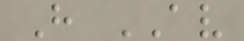H AV
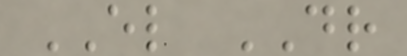EL DR
